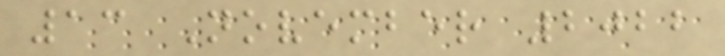13 November 2022
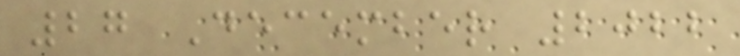27 December 2022
